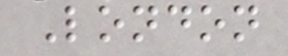London
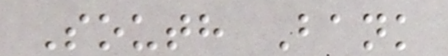South Bank
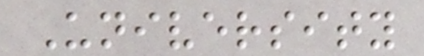University
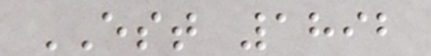EST 1892
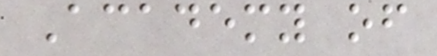Academy of
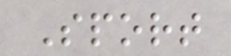Sport
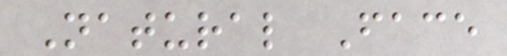Natural Face
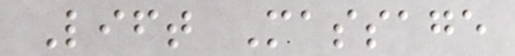Lift Massage
